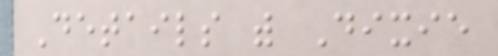Details with Dixie
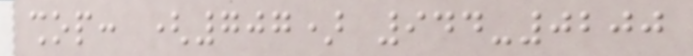shop: (707) 944-0200
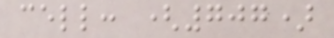cell: (707)
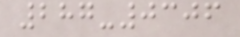287-0306
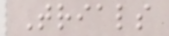Trials
